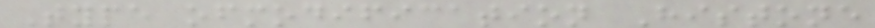Type ofmodification Histone
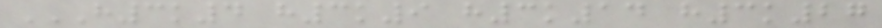H3K4 H3K9 H3K14 H3K27
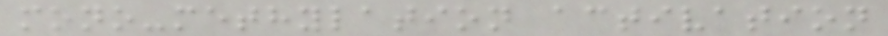mono-methylation activation
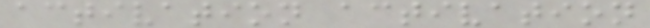activation activation
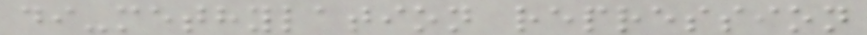di-methylation repression
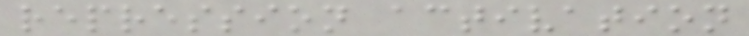repression activation
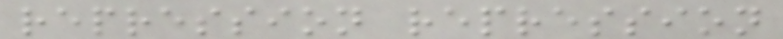repression repression
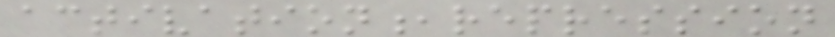activation,repression
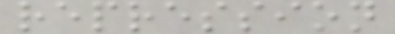repression
